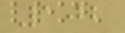102
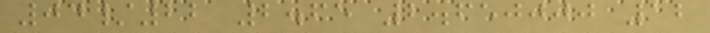04/22 2.65 2.650000 12
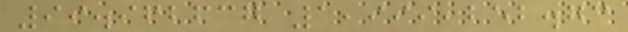99.962637 1,999,252.73
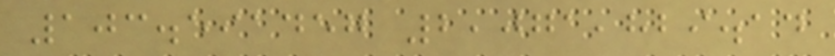103.591457 2,071,829.14
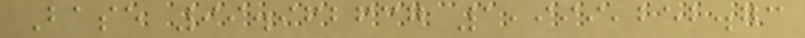Base 99.962637 1,999,252.73
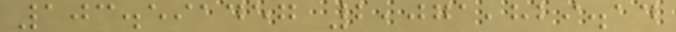103.591457 2,071,829.14
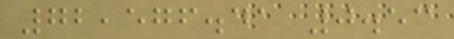72,576.41 0.53
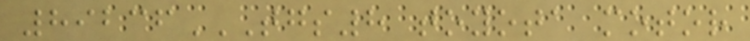89236TGS8 TOYOTA MOTOR
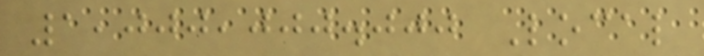1,000,000.000 Local
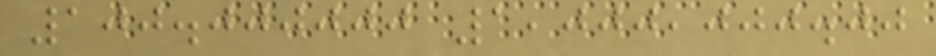100.000000 1,000,000.00
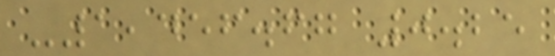-1,456.67 0.25
